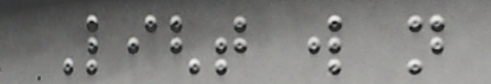Light will not
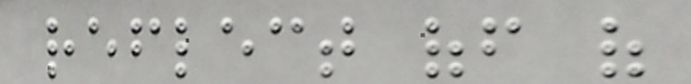reflect off of
